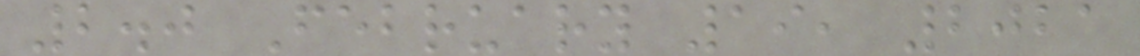2.0 February 19, 2021
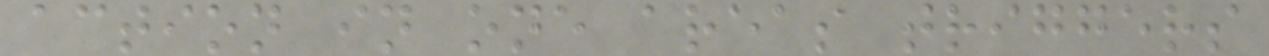action in one areas triggers
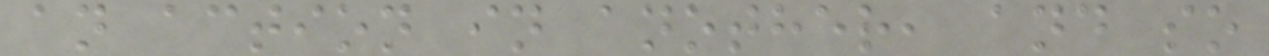an action in another, and so
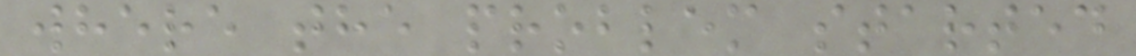where the problem started
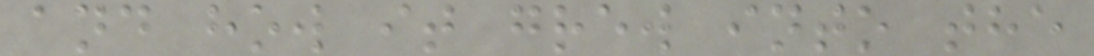and how it grew into the
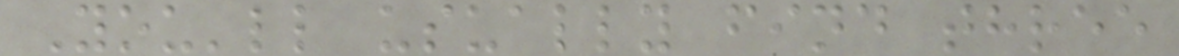You'll usually find three
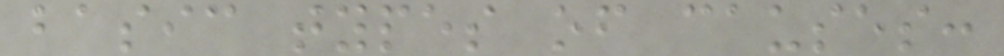basic types of causes:
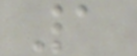1
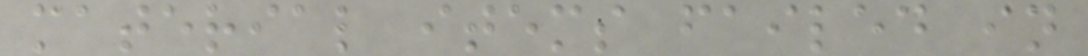material items failed in
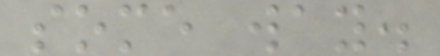some way.
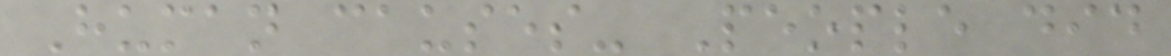Human causes- People did
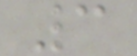3
